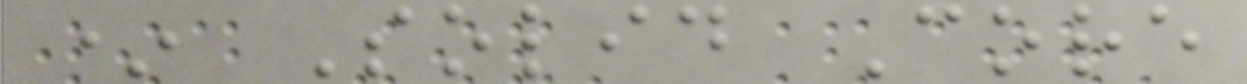* Solid Core
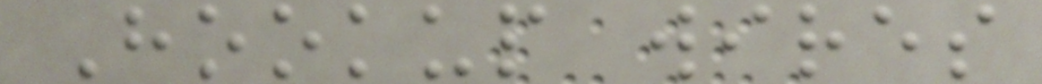Hookup wires
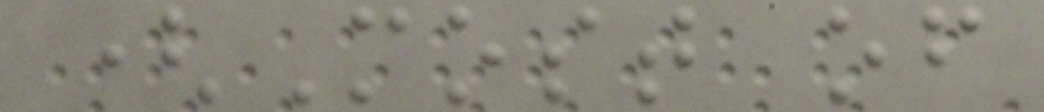(Most of
